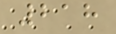218
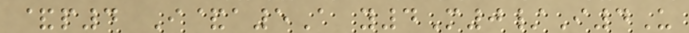&p4 I&a5A y4M0/I4U
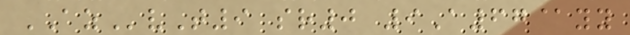AZvT9 sr0 9A67@yy
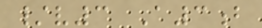/v3 A3b
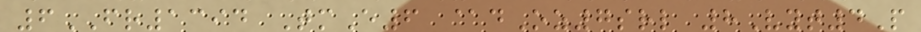6FR1394 TmE6 @dOz7srl 8Vyt4P
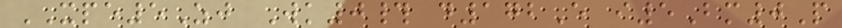XPE5Zj Wk0# d172E i5Bm0P
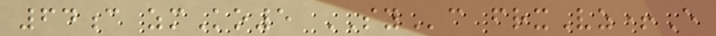64c zmKo5 SYc frxVz+E
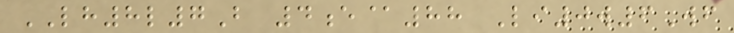LH8l7B 4e@88 Li0w6Wf
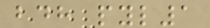bdh pyl1
